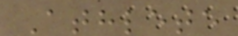Athlete
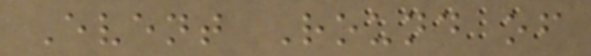Event Round of
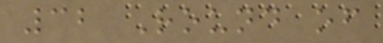32 Round of
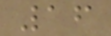16
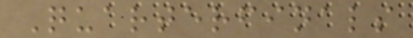Quarterfinals
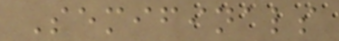Semifinals
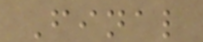Final
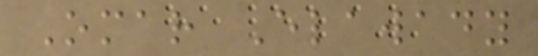Omar Elawady
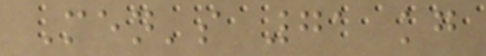Men's 71 kg
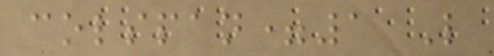colspan=1 L
